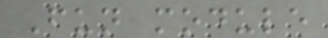Fun module
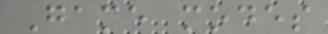Game modes
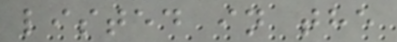listed in the
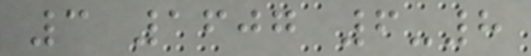3 1607 6-8
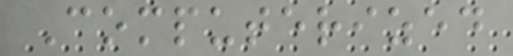Computerized
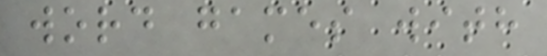word games with
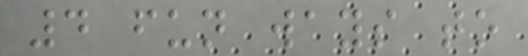4 fun ways to
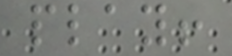play!
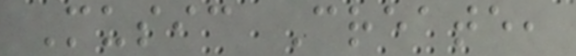Music Create,
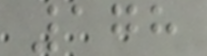178
